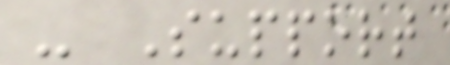- Support
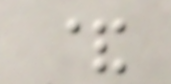&
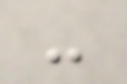-
